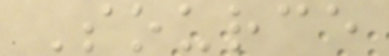Source
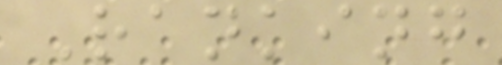Ranking
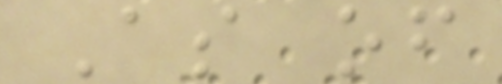As of
